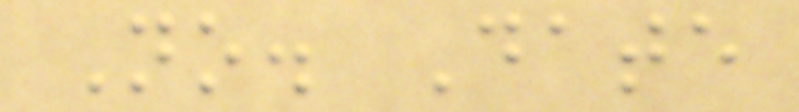No. Date
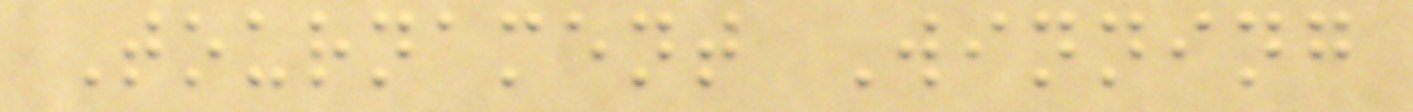Tournament Winning
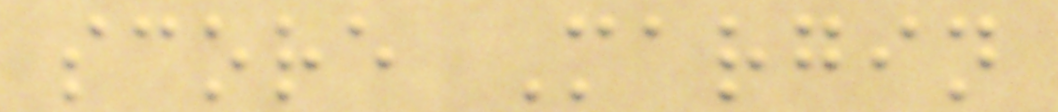score Margin
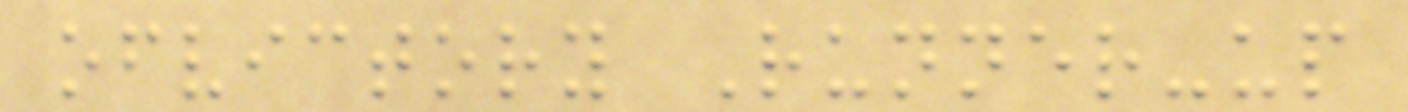ofvictory Runner-up
